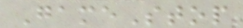GameStop
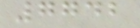7742
